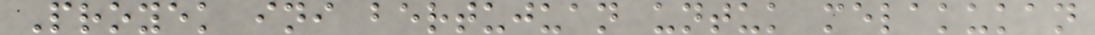Proyek ini bertujuan untuk melakukan
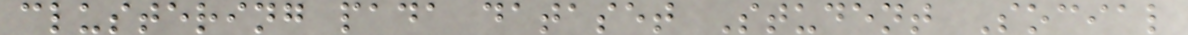clustering pada dataset Student Social
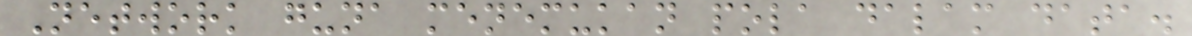Network guna menemukan pola dalam data.
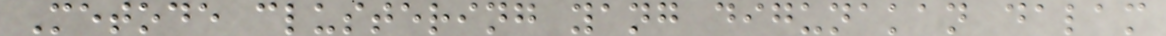Metode clustering yang digunakan dalam
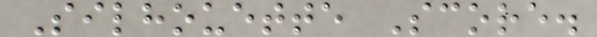Silhouette Score.
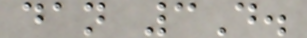dan 3D.
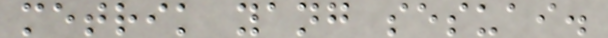metrik yang sesuai.
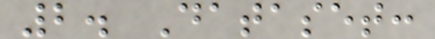2. Dataset:
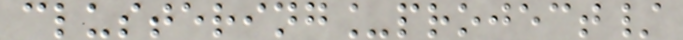clustering_project/
